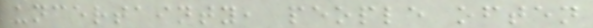uncertainty, people often
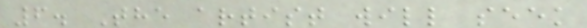6. The artist will seek
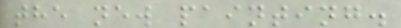the new painting.
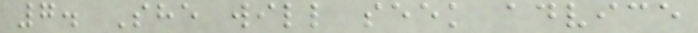7. She will seek advice
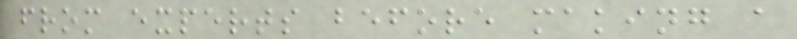from experts before making a
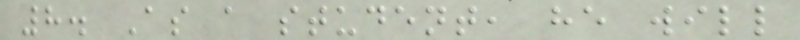8. As a student, he will
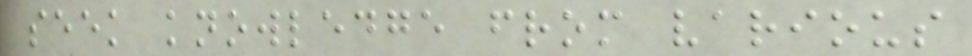seek knowledge from various
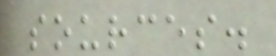sources.
